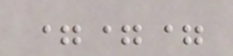===
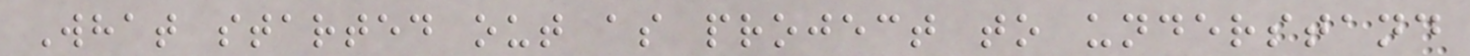What started out as project to understand
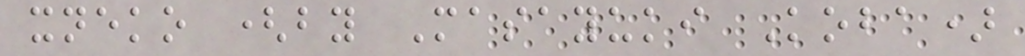xneko (by Masayuki Koba)
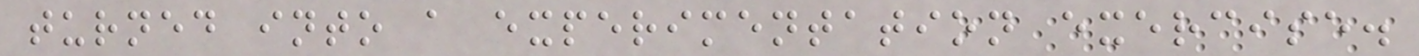turned into a experimentation exercise.
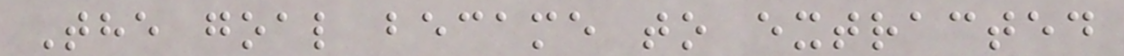The goal became to extracted
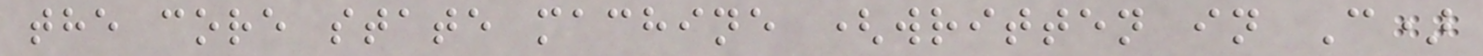the core state machine (written in C)
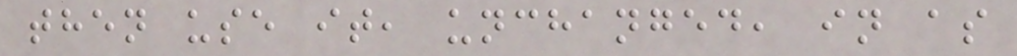then use it, unchanged, in as
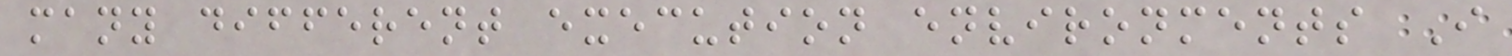many different execution environments I
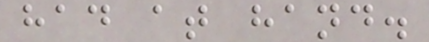had at hand.
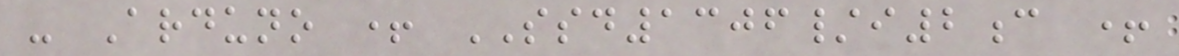- Arduno + SSD1306/i2c +
